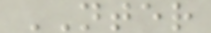NTER
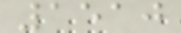1510
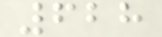628
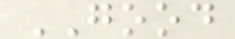GOOD
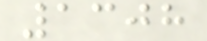1308
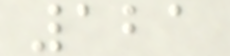121
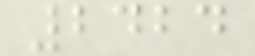2424
